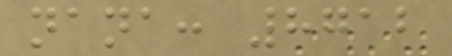nana: 8712
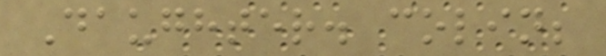Daughter. colin;
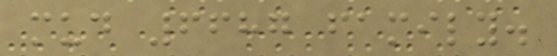mud 6687 family.
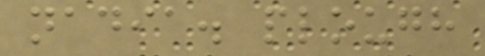nadia. plough
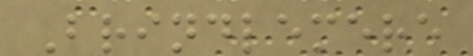Brindlemere
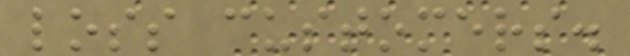loss customers.
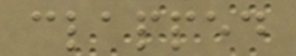clapped
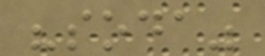"soda"
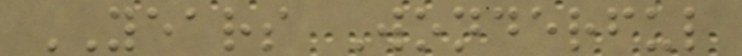YEARS Wonderful
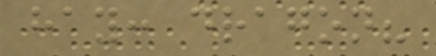hay: dragon?
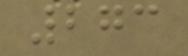273
